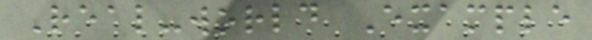Real-world Example
